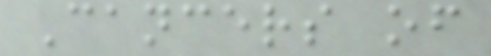Cancers of
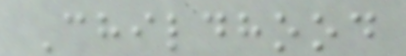Childhood
